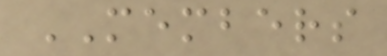MEMBERS
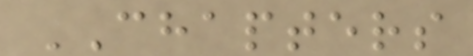CHAPTERS
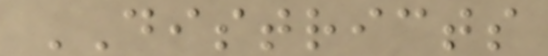DISTRICTS
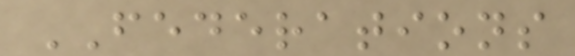FEDERATIONS
